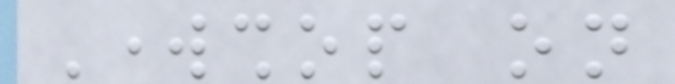Workshop on
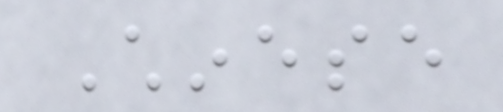Chinese
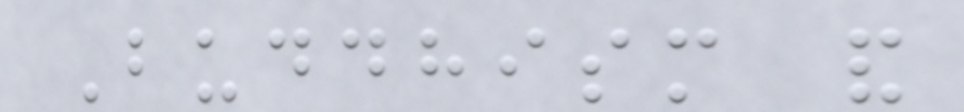Buddhism and
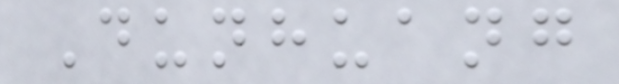Dunhuang
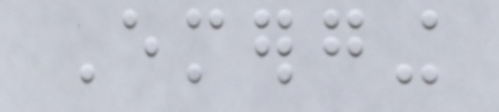Emerging
